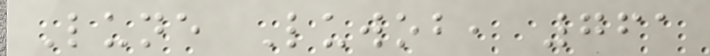Lune Luwob, 761
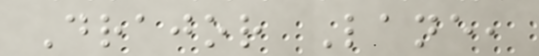Drajor Lane,
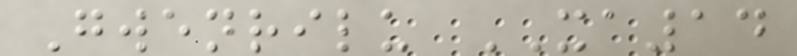Gwenrilu XA14
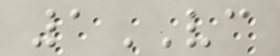1VC
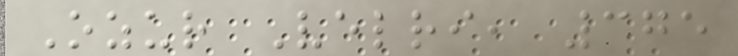Ozur Velri, 375
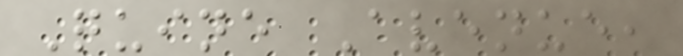Quine Avenue,
